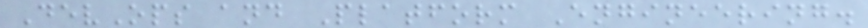DevOps and Platform Engineering.
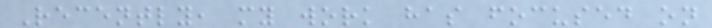Recently, my work has focused on
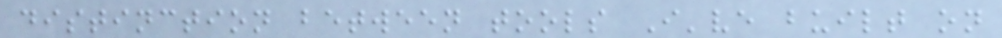distinction between tools I've built on
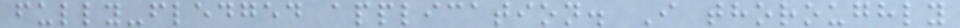fully-fledged application. I thoroughly
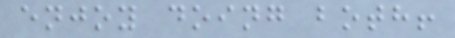enjoy doing both!
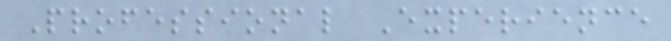Professional Experience
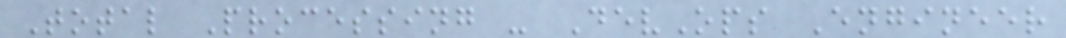Total Processing - DevOps Engineer
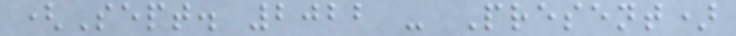(Sept. 2022 - Present)
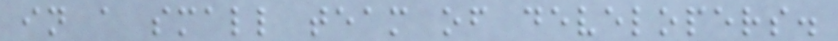in a small team of developers.
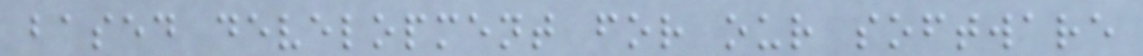based development for our software
